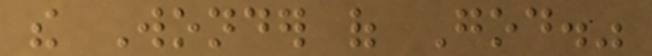the Wonder of God."
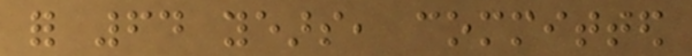for 64 years, committed
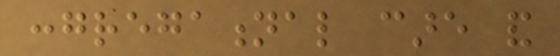congregational care and
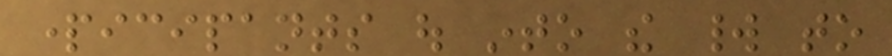participants out into the world to
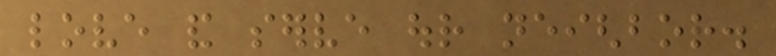love and serve our neighbor.
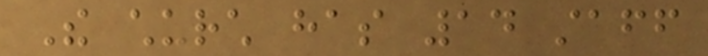The church has 14 staff
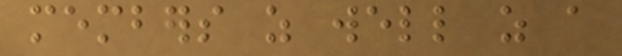members as well as a
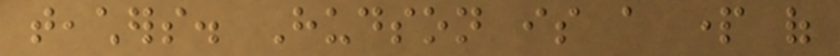teachers. Hudson is a part of
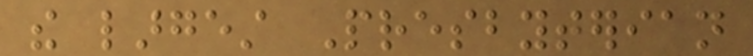the largest Presbyterian
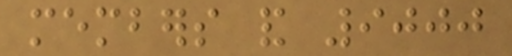members and 9000
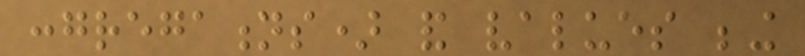congregations) and values being
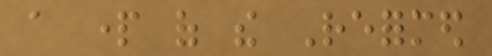a part of the Reformed
